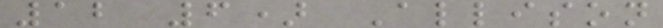12 6) Allison
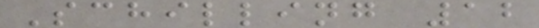Schilling 12
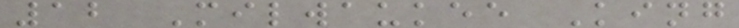12 Milwaukee King
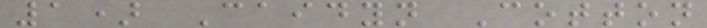1) Caidyn Cotton
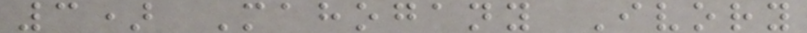3) Mahogany Ivory
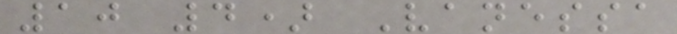10 4) Vanessa
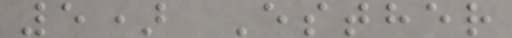5) Esther
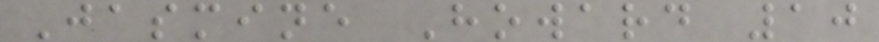Jasmine Howard 10
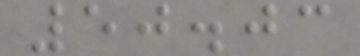50.03
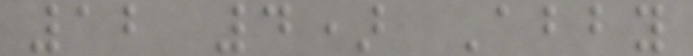12 4) Abby
